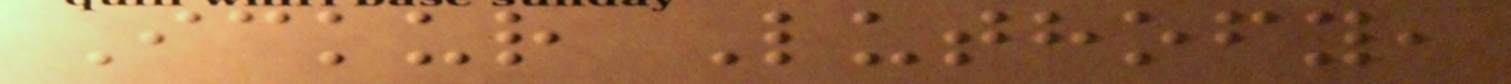Ickur Luthofy,
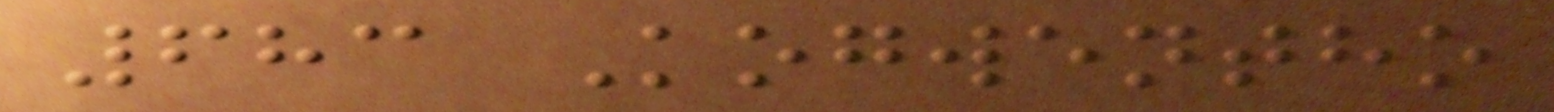683 Kogwentho
